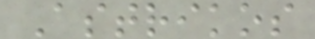Astrikos
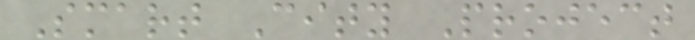Smart City Project
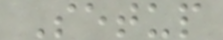Setup
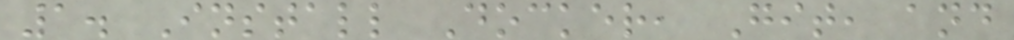1. Install Docker, Git, and
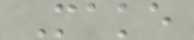Make
